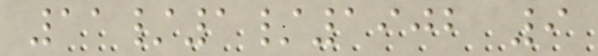11/1/1902 9
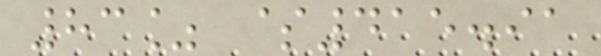83% $415.91
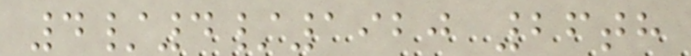4/4/1920 26th
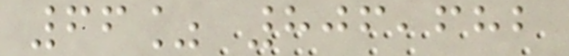66% 806,682
